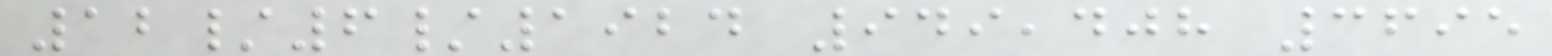12/6/1924 949,408 3695
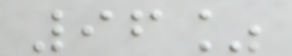96%
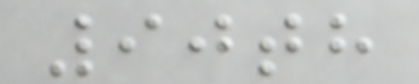90th
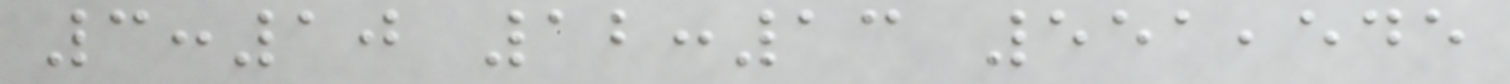3:10 12:13 551,545
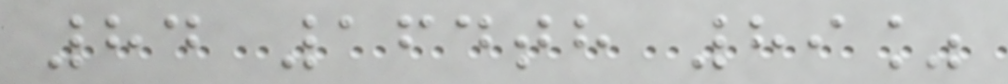84 164th 89%
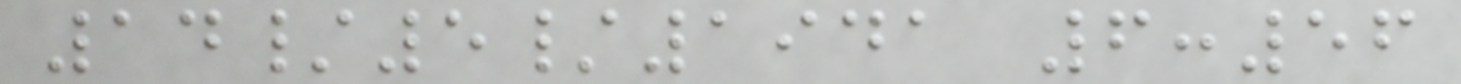14/5/1941 6:56
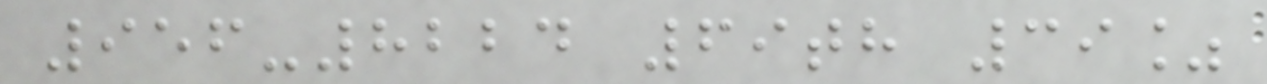956-8224 69th 39%
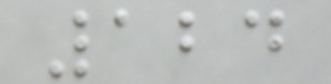124
